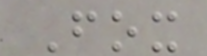Fox
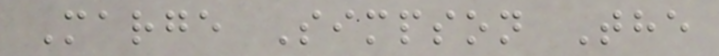Marge Simpson The
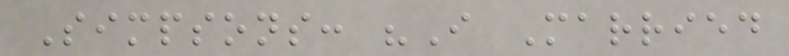Simpsons: "I Married
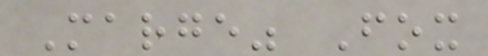Marge" Fox
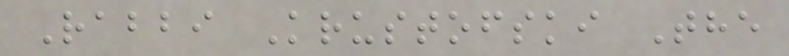Rabbi Krustofski The
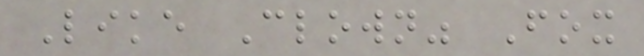Like Clown" Fox
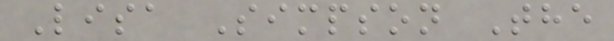Lisa Simpson The
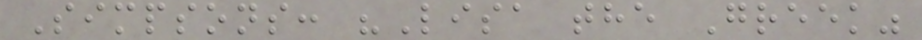Simpsons: "Lisa the Greek"
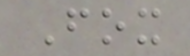Fox
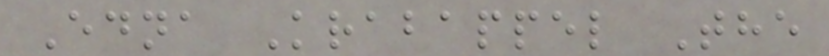Edna Krabappel The
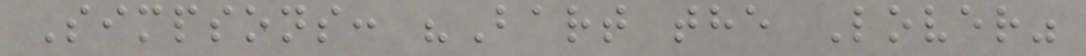Simpsons: "Bart the Lover"
